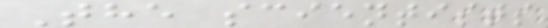The scientists
